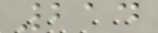214
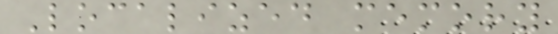Localized memory
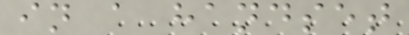in a handset
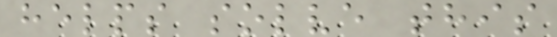helps solve this
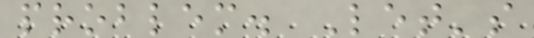problem. Let's
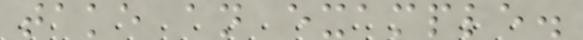take an example.
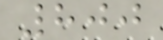800
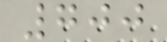700
